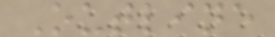Outline
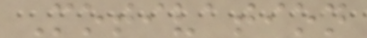Motivation
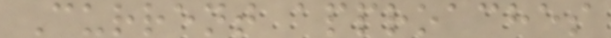Current approaches
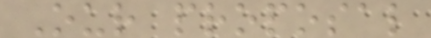Our proposal
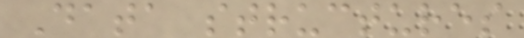Data structures
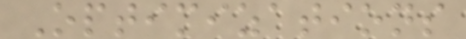Optimizations
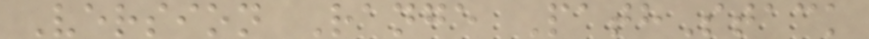Version Range PathStack
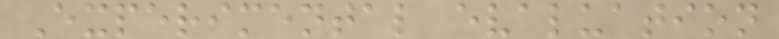Experimental evaluation
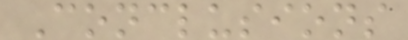Conclusions
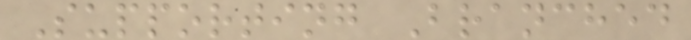Supporting Branched
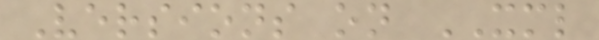Versions on XML
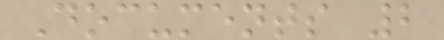Documents 2
